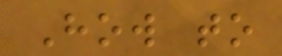How to
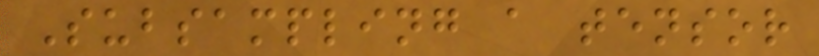Subsampling a tensor
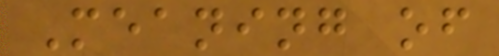Meaning of
